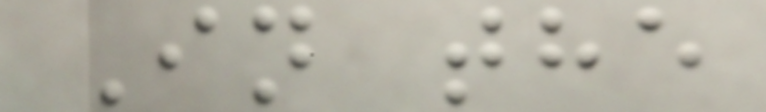In the
